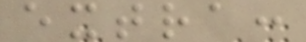extra:
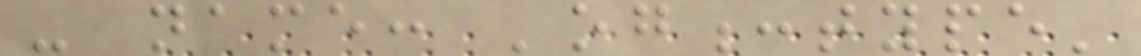- name: 'og:type'
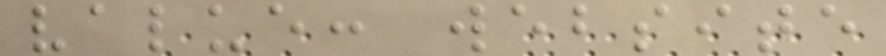value: website
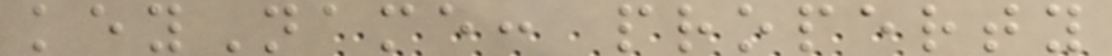keyName: property
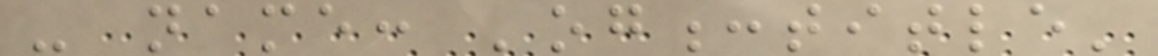- name: 'og:title'
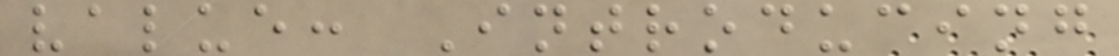value: Introducing
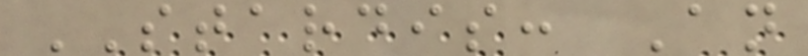STARDIS: An
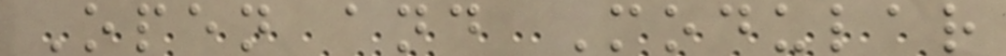Open and Modular
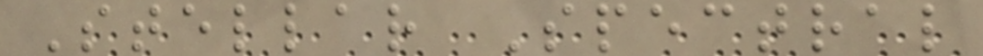Stellar Spectral
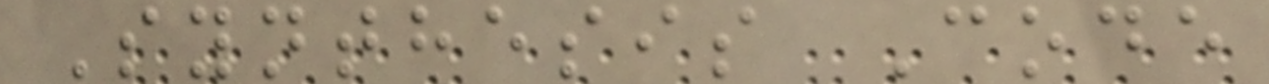Synthesis Code
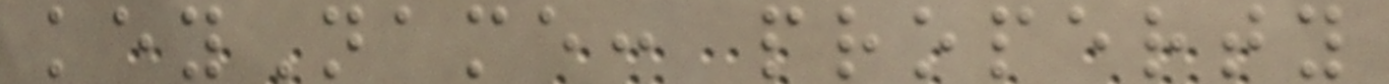keyName: property
